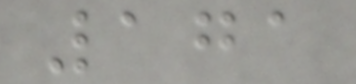171
